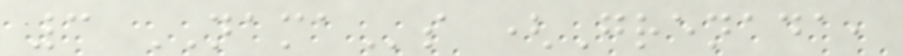3 NAMAs (Grenada,
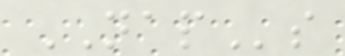NAPs
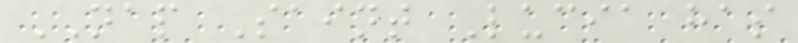NAP Saint Lucia has
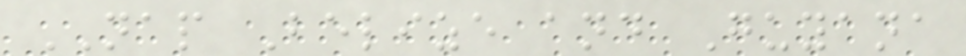NAP Belize and Guyana
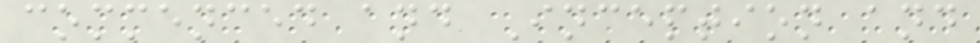commenced and Inception and
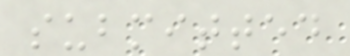submitted
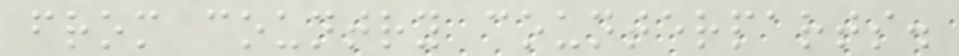from country counterparts.
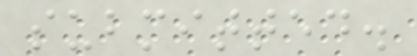submitted.
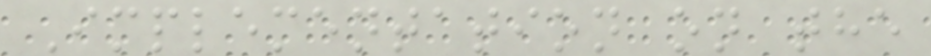Implementation on the
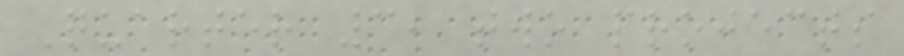Quarter 3, two projects
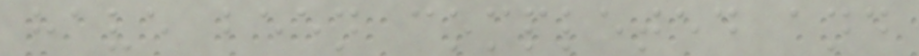have been completed and
